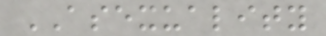ASEXUALITY
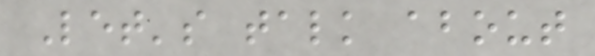Let's talk about
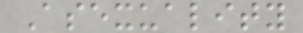Asexuality
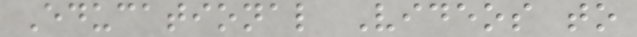Educational Videos to
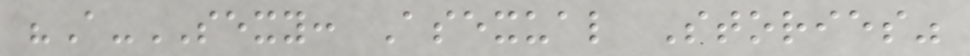"A-SEXY: Asexual Stories"
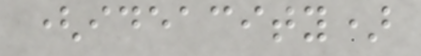(ideacity)
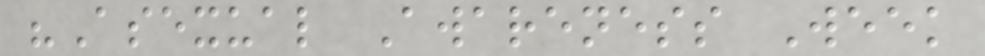"Asexual Awareness Week
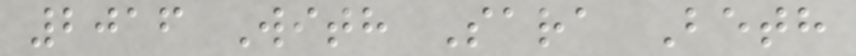2016 With Sara Beth
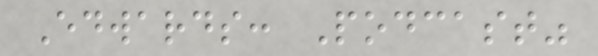Edwards: Podcast"
